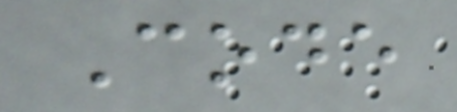Code
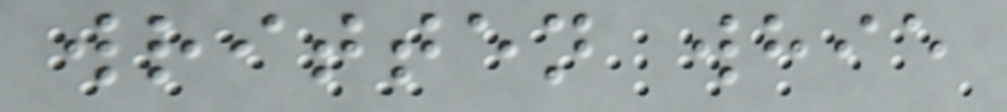written whie
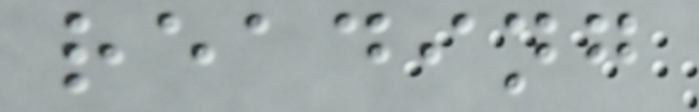reading
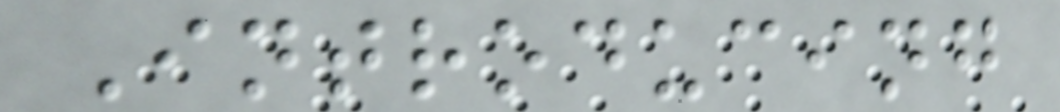Introducing
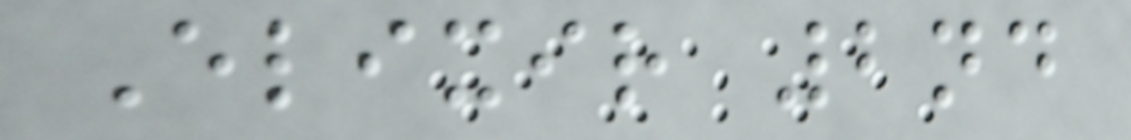Elixir 2nd
